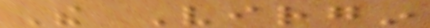The Virgin
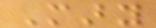Mary
